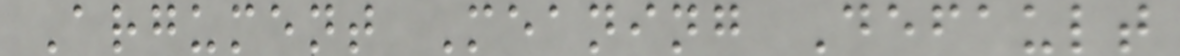Argument Meaning Default
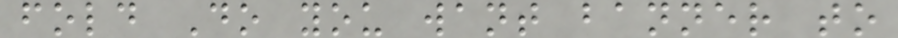fold Do you want banner to
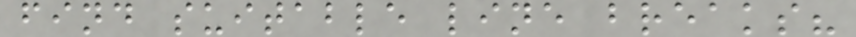find suitable line breaks?
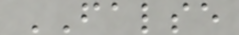FALSE
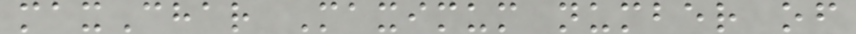maxChar Maximum number of
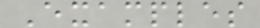Examples
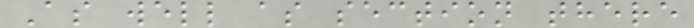As well as section there
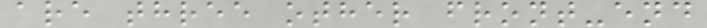are three other front-end
